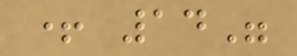+ 14"
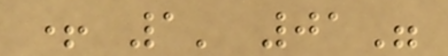+ 1' 01"
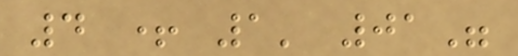4 + 1' 01"
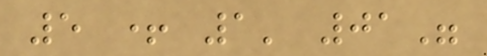5 + 1' 01"
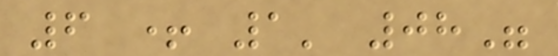6 + 1' 08"
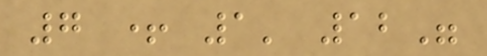7 + 1' 12"
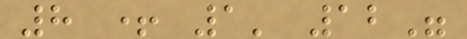8 + 1' 12"
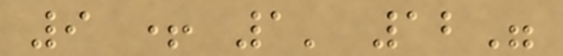9 + 1' 12"
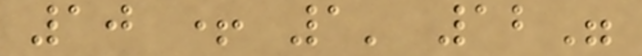10 + 1' 12"
